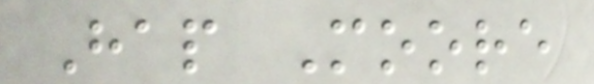Hap Moore
